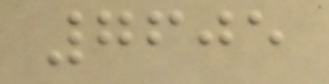7605
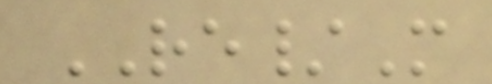RE/M
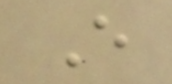E
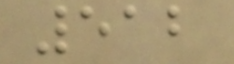512
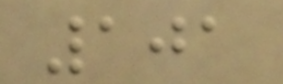101
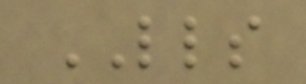LLS
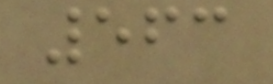563
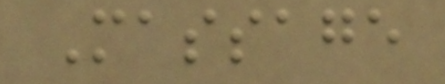Massage
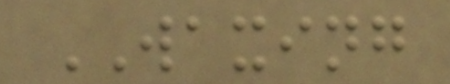WAXING
